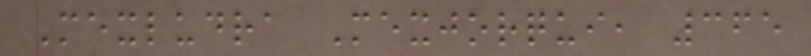Mexludra Mexjorqui, 365
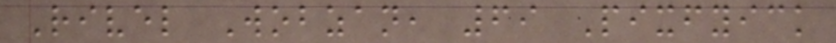Rivel Wobzan, 69 Pixfyick
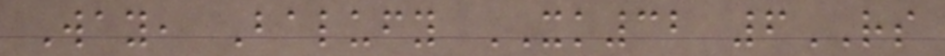Way, Balufy XK32 6RS
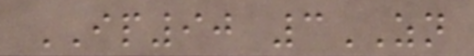IP90 3ZN
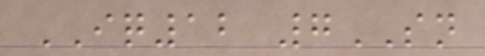IQ12 7SN
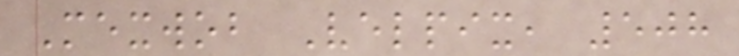Mexwob Velpix, 508
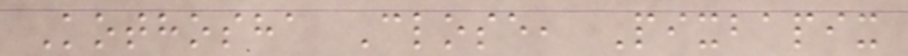Kothosha Close, Pixbapix
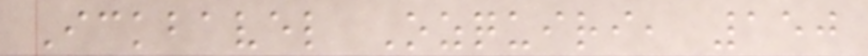Ickbavel Ozquiri, 150
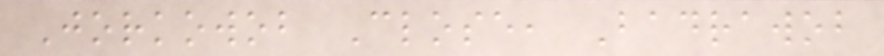Jorkowob Close, Badrawob
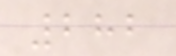282
